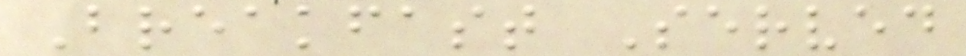Breakfast Served
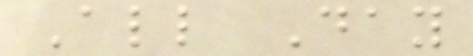All Day
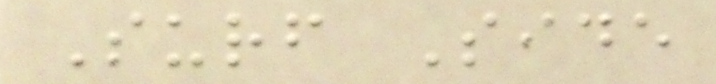Surf Side
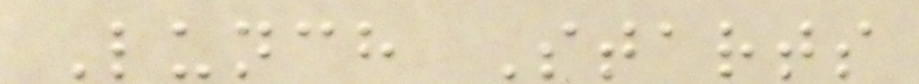Lunch Starts
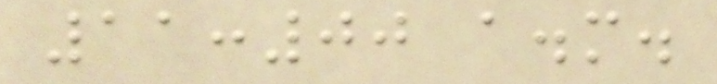11:00 a.m.
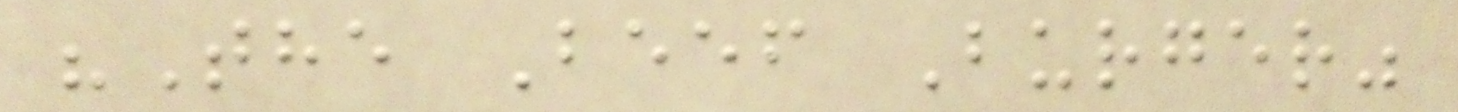"The Beef Burger"
